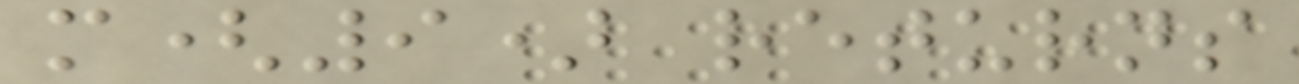m(9) returns
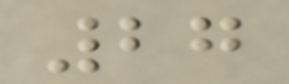27
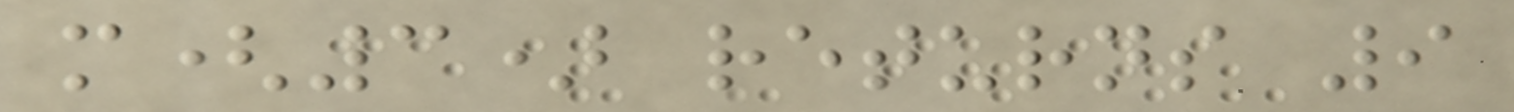m(3) returns 9
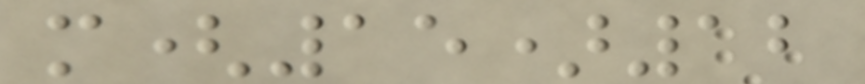m(15)12
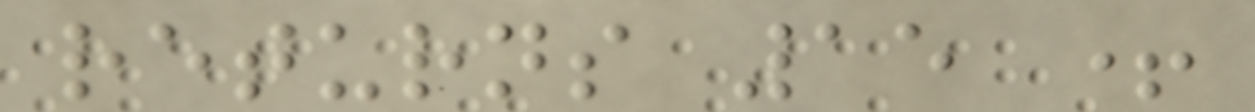returns 15 +
